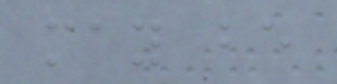may be
